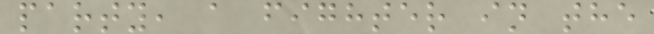party, a fighter in the
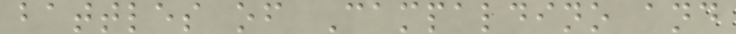battles of Campaldino and
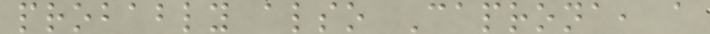probably also Caprona, a
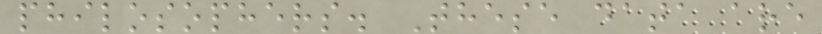philosophers. These data are
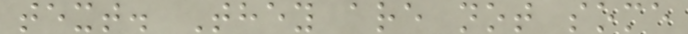text. They are not some
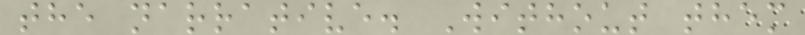the narrative. Without them
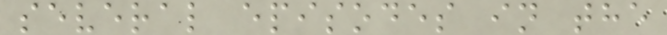several episodes in the
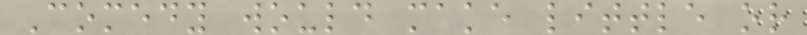Comedy would make little or
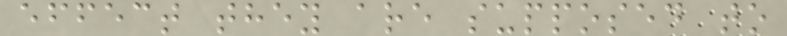effect they are supposed to
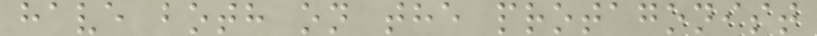have both on the protagonist
